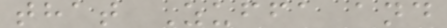that Zuffa and
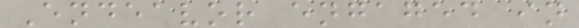Endeavor engaged in
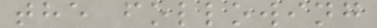the following
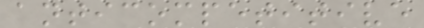anticompetitive
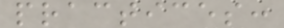practices:
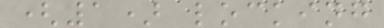(1) locking
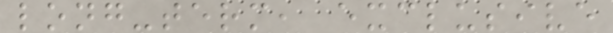long-term, exclusive
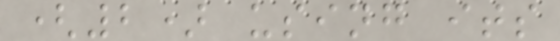(2) using its
